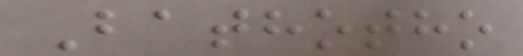Bathotho
